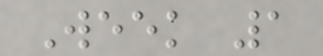Week 1
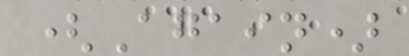(Again)
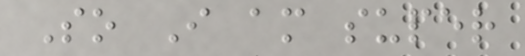So I am super
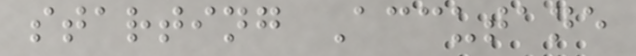starting Accutane
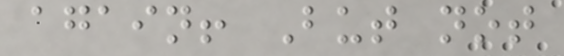again! But not
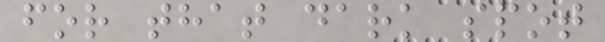for that dark spot
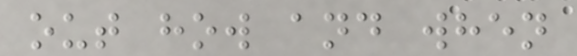out how and when
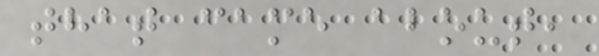that came about,
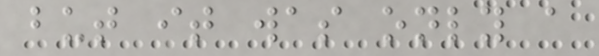but it was only a
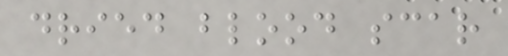dried blood scar
